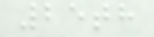25th
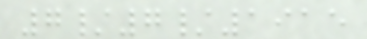7/7/1915
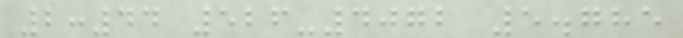2:44 526-4072 5.785
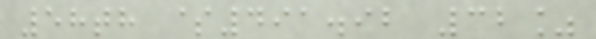58th $491.92 32%
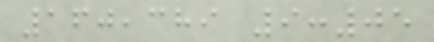160,389 9:05
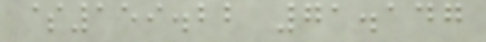$159.22 71.147
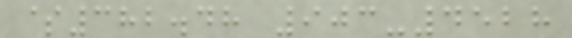$382.48 903-4528
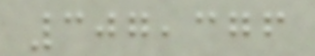307,376
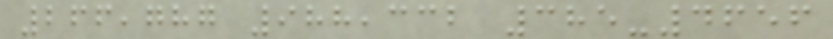266,787 988,332 385-4656
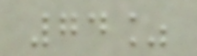74%
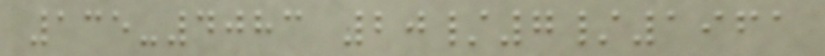135-4083 20/7/1961
